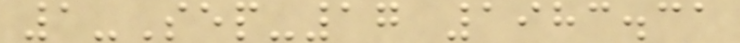1-Sep-17 1983.31
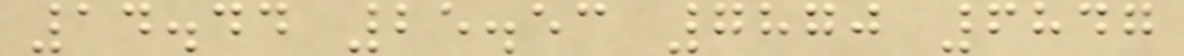14.44 25.53 7870 6847
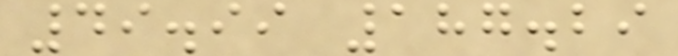49.99 187.29
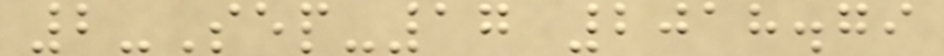2-Sep-17 2018.79
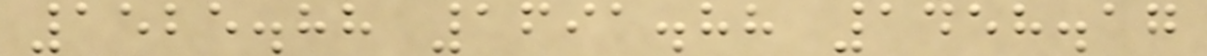1525.88 1691.88 1458.17
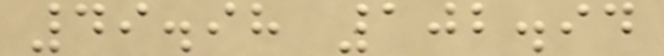49.98 102.94
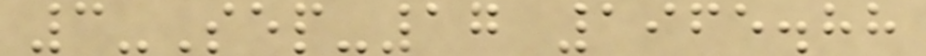3-Sep-17 1965.88
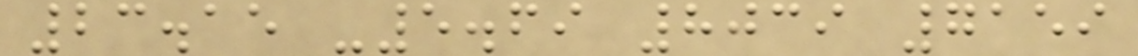23.15 -5.69 8039 7159
